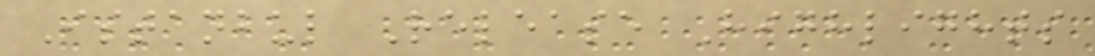Istanbul Release Highlights
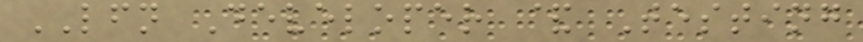LFN Developer & Testing
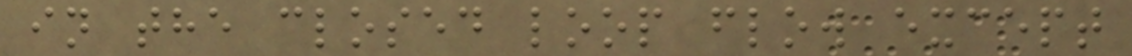in the closed loop flow except
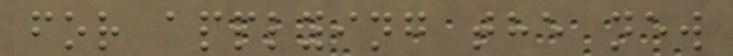for applying the new
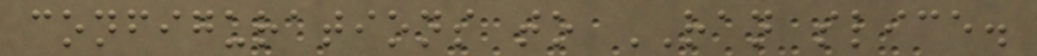configurations to RAN slice.
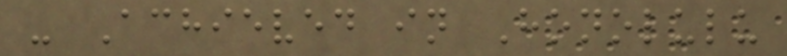- Achieved in Honolulu
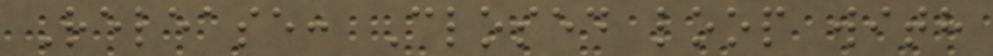Release: Closed loop with
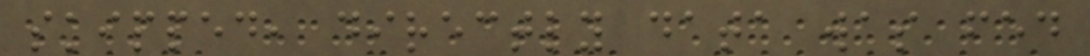skipped, directly data was fed
